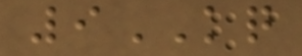9KQ
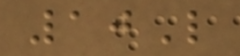10L
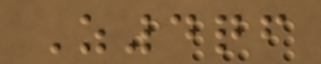Z4qf
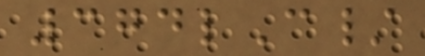374lC/
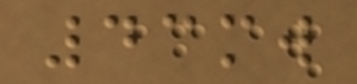43mw
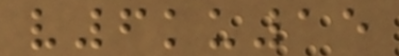v6ku15
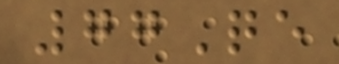77Qe
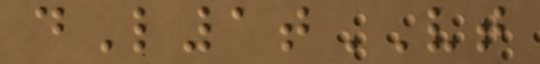dL1tVT
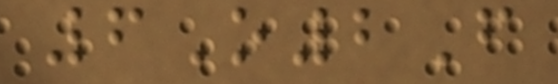6O2F
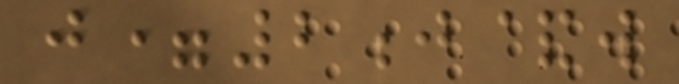j=2j&w
